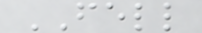FELL
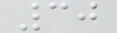30
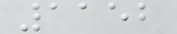1152
